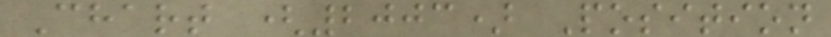Chart (2003) Position
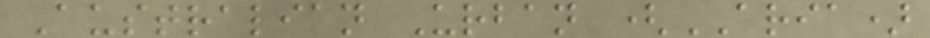Australian Urban (ARIA)
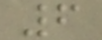6
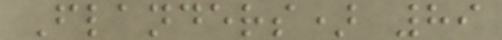Flanders) 89
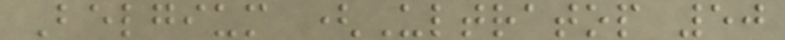Belgium (Ultratop 50
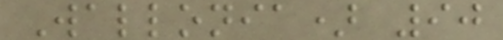Wallonia) 90
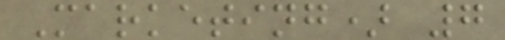Marketing) 7
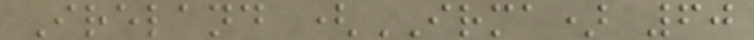Ireland (IRMA) 60
